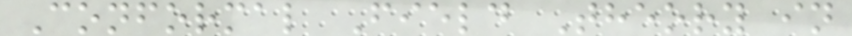Conformal Field Theory in
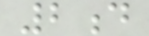2d
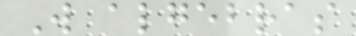W algebras
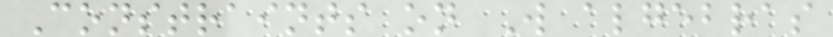Constraints on W algebras
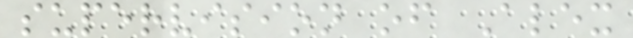supervision of Alex
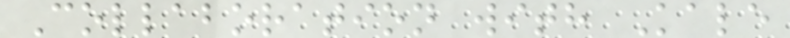Collaboration with Kale
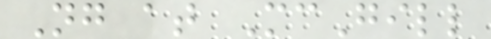Ng at McGill
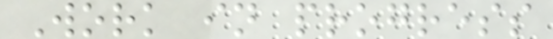Work in progress
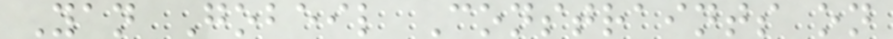Yan Gobeil Constraints on
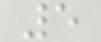5
